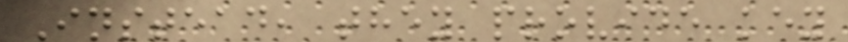Instead, they provide key
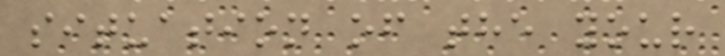situation of the your
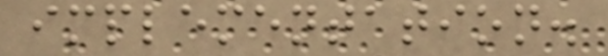implementation.
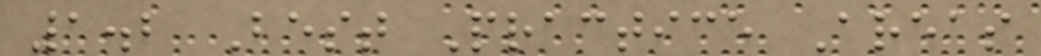1.2 Best Practice Areas
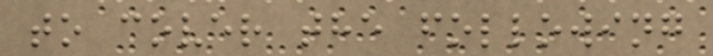to cover the following
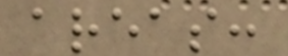areas:
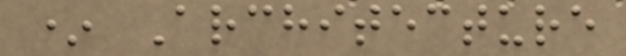* Architecture
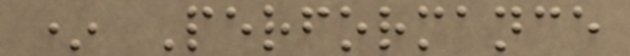* Performance
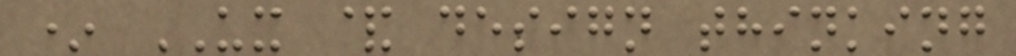* UX & design thinking
